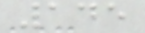145
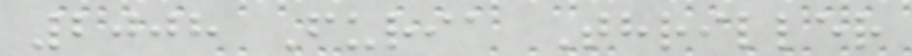2008 Furia Thriller
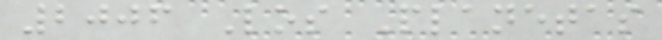2006 Los Planetas
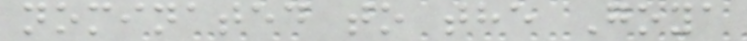nominated to the Goya
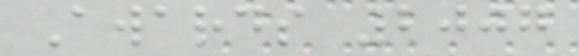Awards 2007
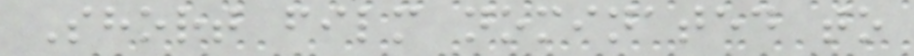Short film nominated to
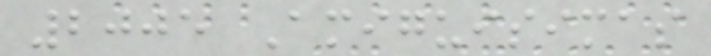2005 Amiguisimas
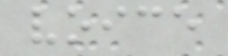voice
